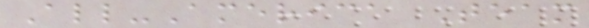All-America Team
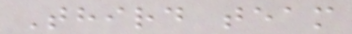Third team
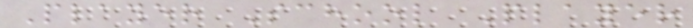Player School Player
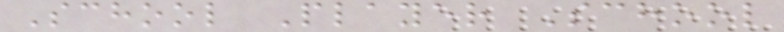School Player School
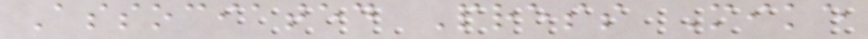Associated Press Mike
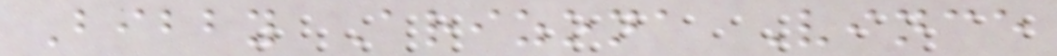Bibby Arizona Vince
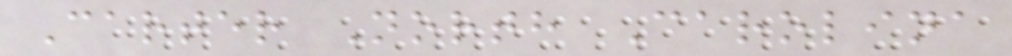Carter North Carolina
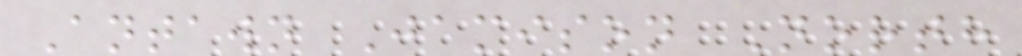Antawn Jamison North
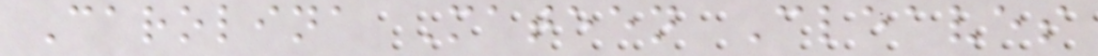Carolina Mateen Cleaves
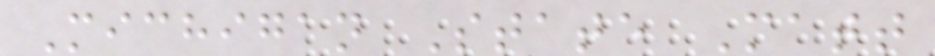Michigan State Matt
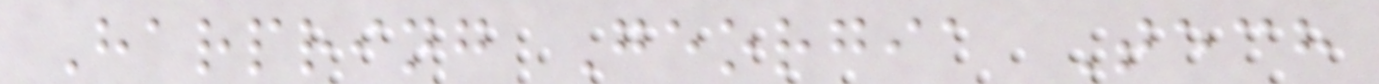Harpring Georgia Tech
